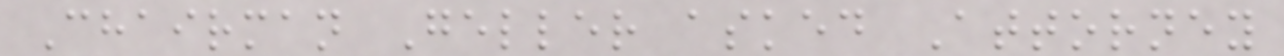Chairman Geller asked Attorney
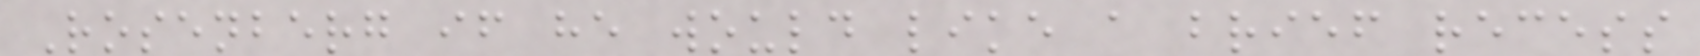Rosenberg if he would like a brief recess
